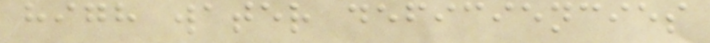high water deficiencies
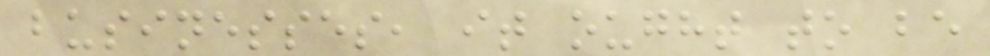businesses, it ought to be
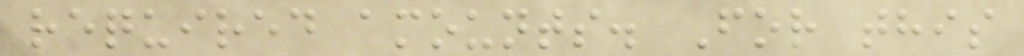required amounts. For this
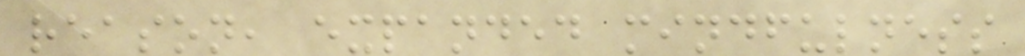reason, expanded mindfulness
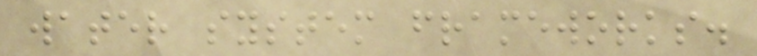water system frameworks.
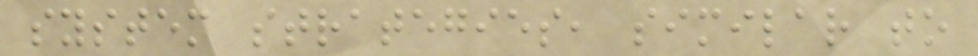system strategies, similar to
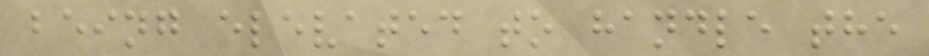being elevated to handle the
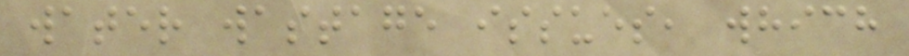water wastage issues, which
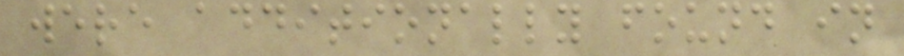were additionally found in
